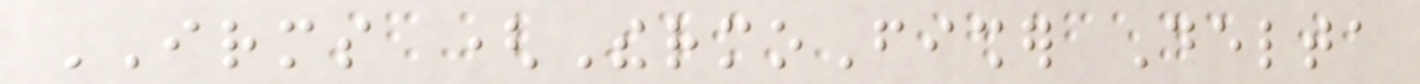IRMS (ThermoFisher Delta
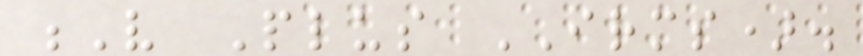V Plus IRMS).
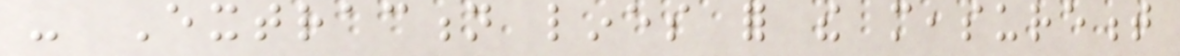- Extraction lines for the measurement
